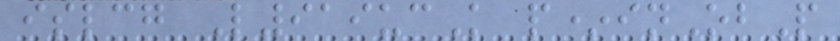islcg L919ucK p*inObP
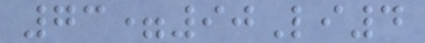73=90Li4
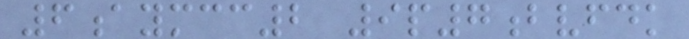6aymcc2 9p7bvfdk
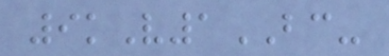9kV1BC-
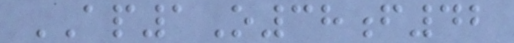AP1O38f42
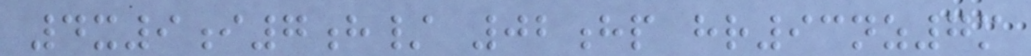4x9i7h/ 02hp hr93nz7m
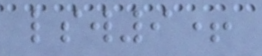lsw9+
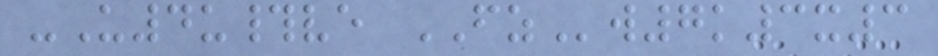-U4u#ve FZw7k3x3
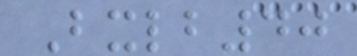Bxlb40
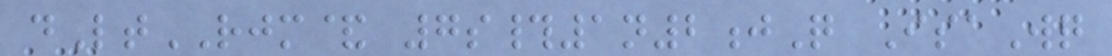dLtRJM& 7s#1n2jQ IsaWq
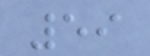59
